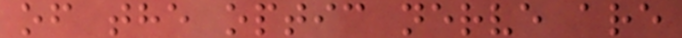of the optic nerve are
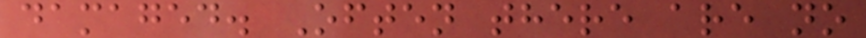damaged. Often there are no
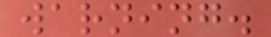warning.
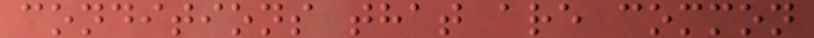conditions that are common
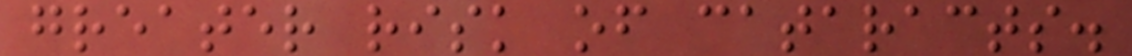greater risk of cataracts.
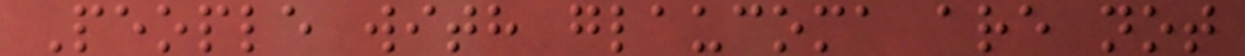People with glaucoma are not
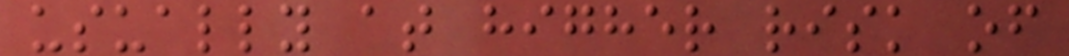usually at higher risk of
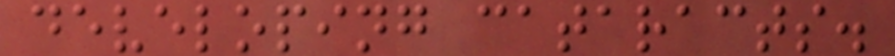developing cataracts.
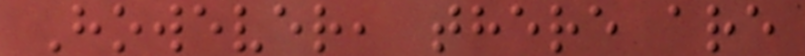However, there are
